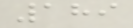189
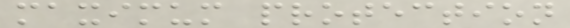maximum protection
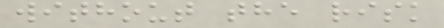without the risk
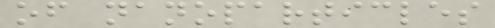of nanoparticles
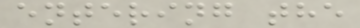entering the
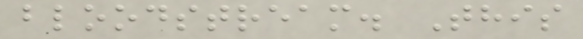bloodstream. This
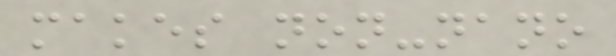makes non-nano
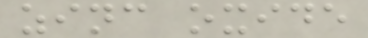zinc oxide
